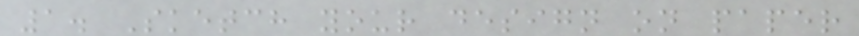1. Sketch your design on paper
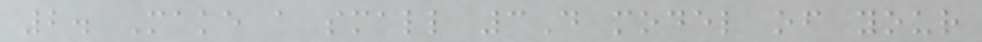2. Make a small 3D model of your
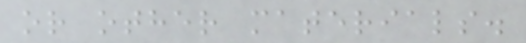or other materials.
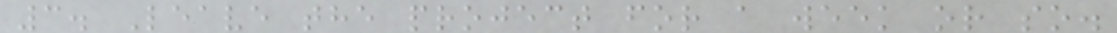3. Leave the project for a week or so.
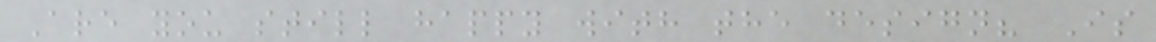Are you still happy with the design? Is
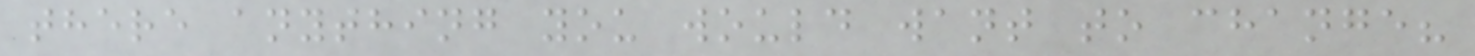there anything you would want to change?
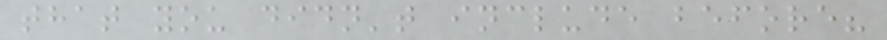that you didn't include before?
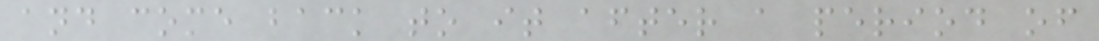and come back to it after a period of
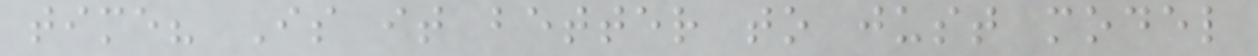time? Is it better to just model
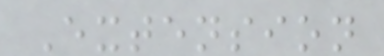Extension
